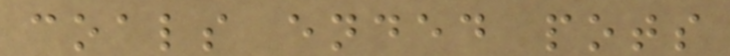coals ended pots
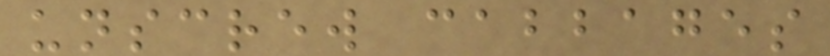unscrew cabbages
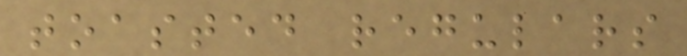toasted regulars
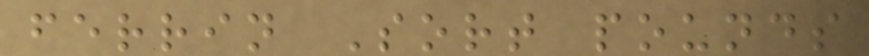ferrin Sort pounds
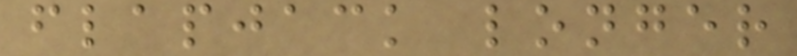flapjack longer
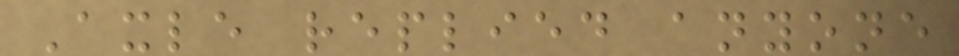Axle replied anyone
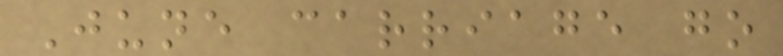June carriage go
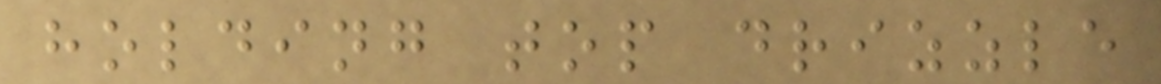holding top drizzle
